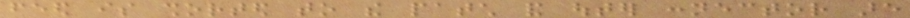feed is shorted to the patch and outer connector are
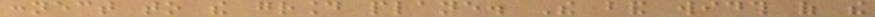connect to the ground plane. The band width of the
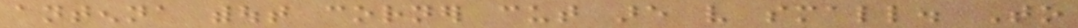antenna without corner cut are very small. To
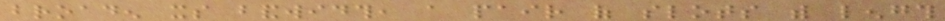broaden its bandwidth, a pair of slots with length
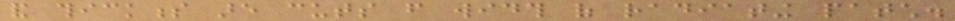and thickness are cuts from width of radiating patch.
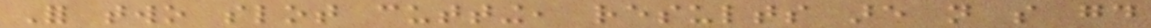For two slot cutting, results are not so good
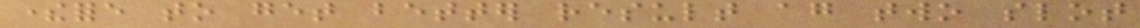therefore to get better result again two slot
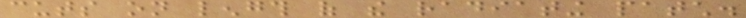cuts on length of the radiating patch.
